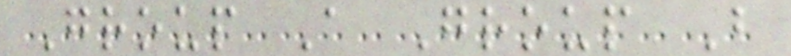Group A Group B
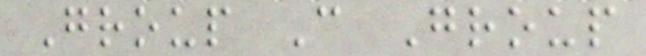Group C Group
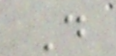D
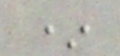*
